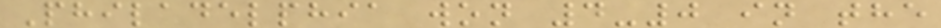Philadelphia won 4-0 in the
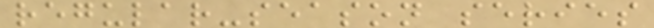regular-season series
